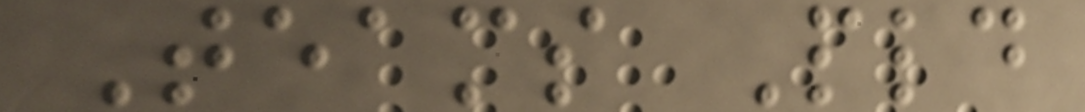Teams Pld
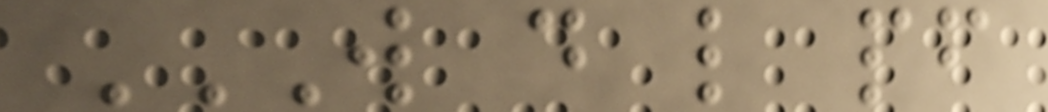W D L PF
